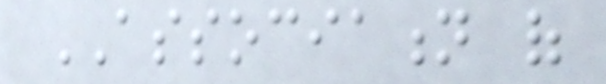ASSOCIATION of
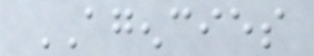AGENCIES
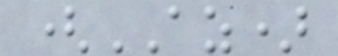(AZ)
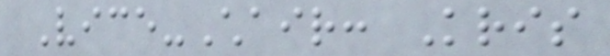Vice-Chair: Kris
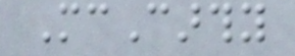McCarthy
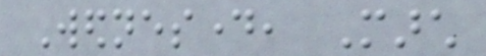Wednesday, March
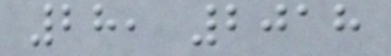28, 2018
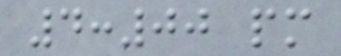4:00 pm
